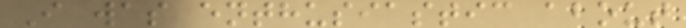I was enthusiastic about
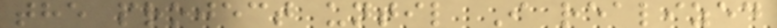the project until I realized
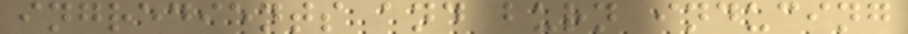ingredients and burn inducing
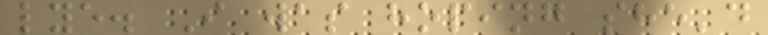lye. I was hoping she'd
